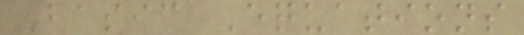Basic Equations
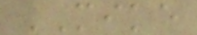MIKE
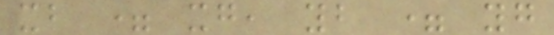xb = xg, yb = yg
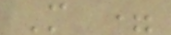M =
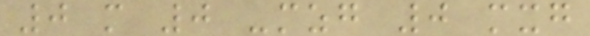0 m 0 -mzg 0 mxg
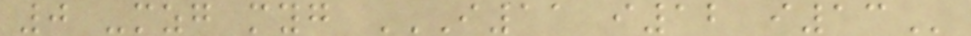0 -mzg myg I11 I12 I13
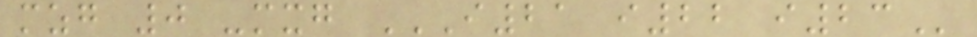mzg 0 -mxg I21 I22 I23
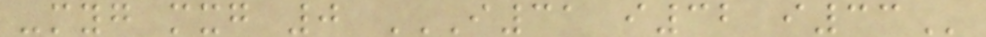-myg mxg 0 I31 I32 I33
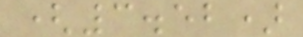(3.52)
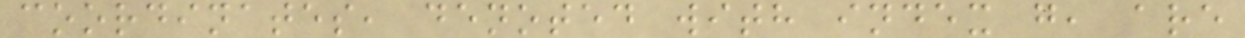coordinates, denoted with index g, are
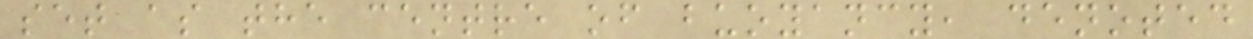set as the centre of buoyancy, denoted
